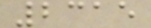2315
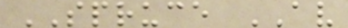SPRUCE AV
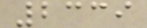2339
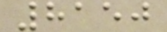8150
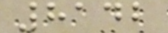8142
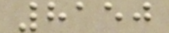8150
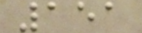151
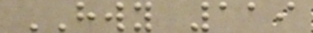HWY 119
